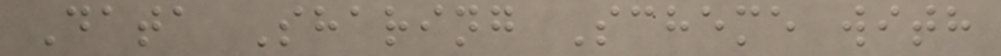Data Sharing Scheme with
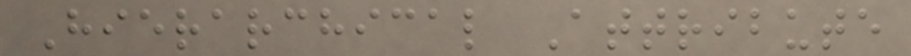Hierarchical Attribute
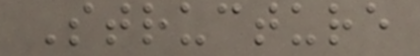Structure
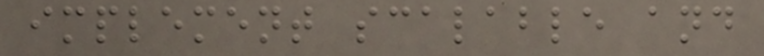implement scalable and
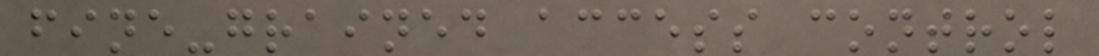fine-grained access control
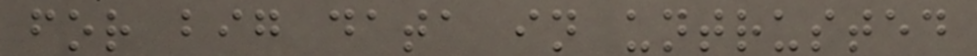for big data in untrusted
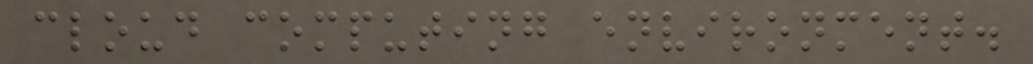cloud computing environment.
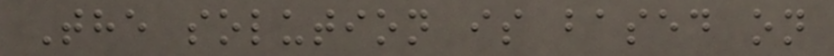The solution is based on
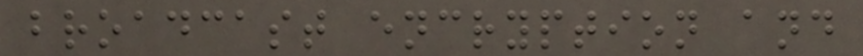broadcast encryption and
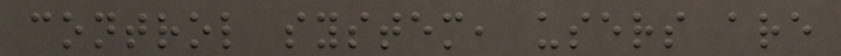control system, users are
